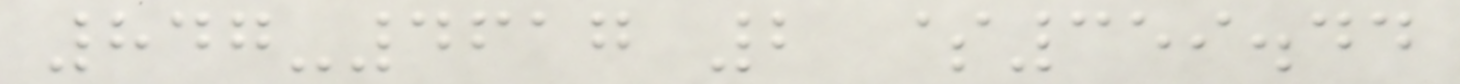847-4617 2 $359.44
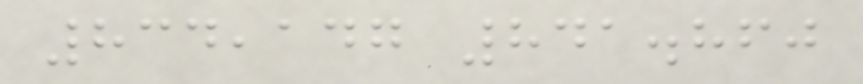834,147 841.860
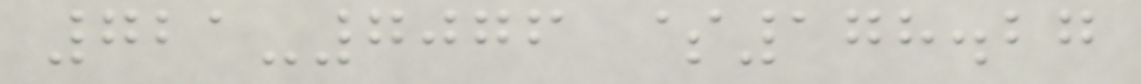721-7076 $178.27
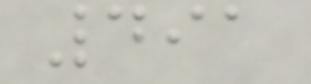491
